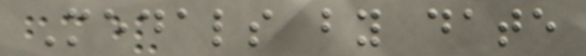Medals by date
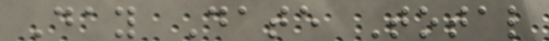Day Date Total
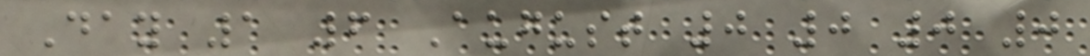Day 1 6 August 0 0 0 0
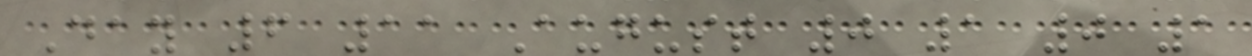Day 6 11 August 0 1 0 1
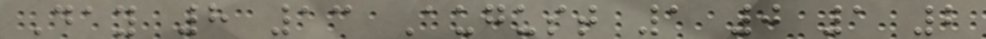Day 8 13 August 1 0 1 2
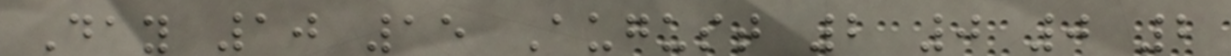Day 10 15 August 2 0 0 2
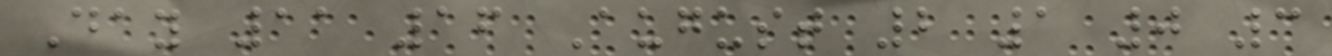Day 11 16 August 2 1 0 3
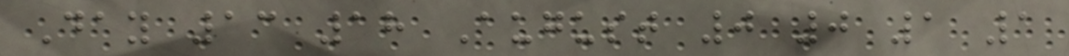Day 13 18 August 0 0 1 1
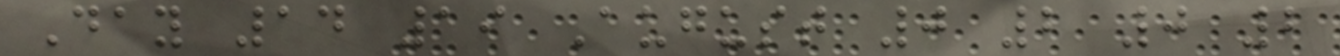Day 14 19 August 0 2 0 2
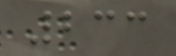233
